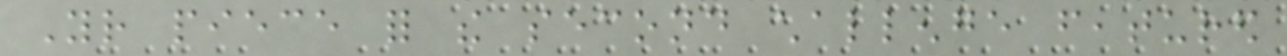Your piece for the second challenge featured
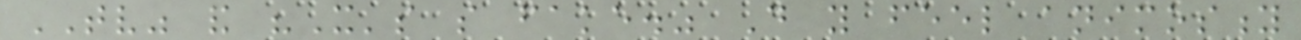TV" and "It's so fake." Do you feel animosity
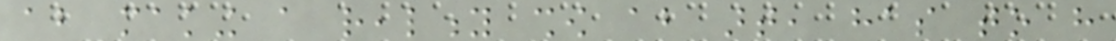about making a reality show about art, has to have
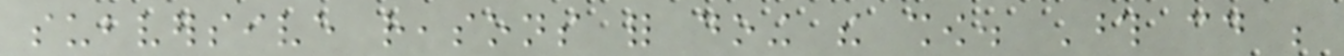subversive reasons for doing the show. Those could be
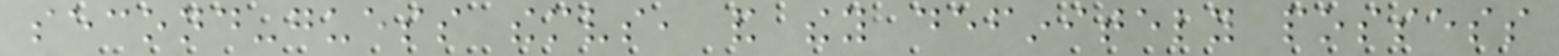second-guess themselves, and they definitely possess
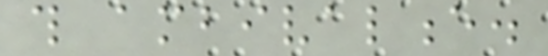this ambivalence.
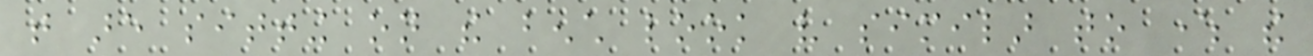that are sitting on the bench look very similar to where the
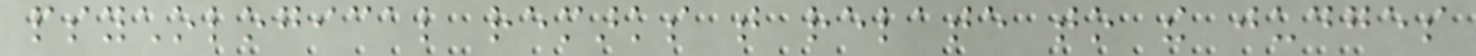psychological remarks that relate to the judges
